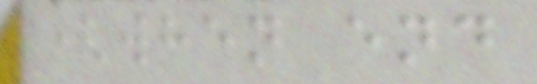(when end
